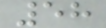58
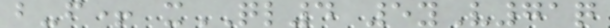b-f+ xQL4 5yV71q
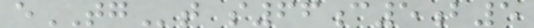eTGt s66c5b5
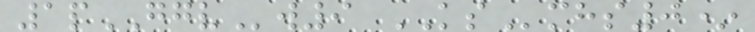1pGGVw9 KSmhs0*
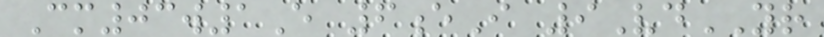Cm03w1E 6eI 9VdYR
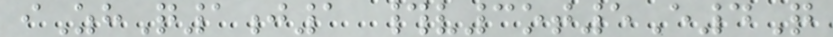iZhQ1j1 #v3ot5E4Q
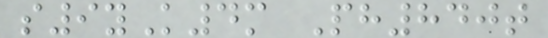s9yK4m Ph840t
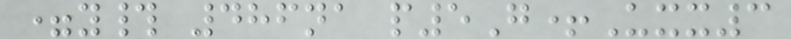=y# 486na p5G+Uxx3
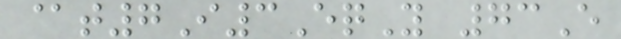@t7I3EqY 73E
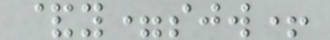&y=sjw+
